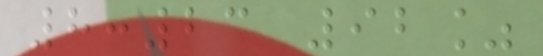8:23 92%
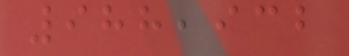988,932
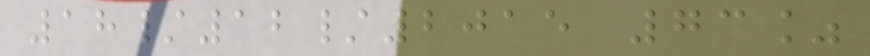18/12/2015 73%
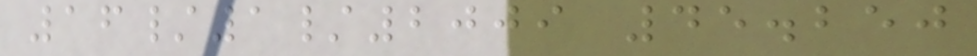16/1/2009 45.250
